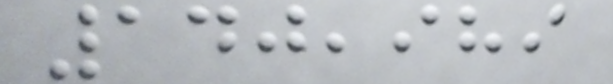140,989
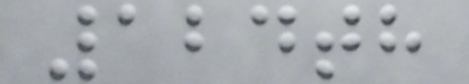124th
